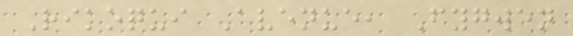Rikoqui Avenue, Fygwen
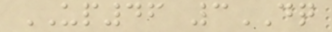UP46 3DQ
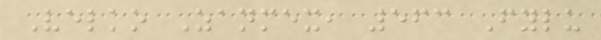Velko Zanmex, 563 Fylu
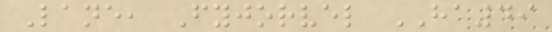Lane, Fyjorvel HA49
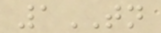1TN
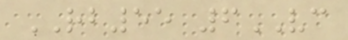RB55 6VC
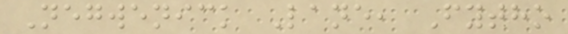Negwenick Lane, Fytho
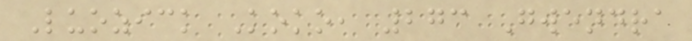Luozick Koko, 273 Gwendra
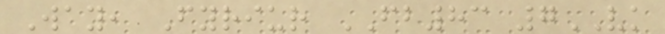Way, Fyriur FB83 7VK
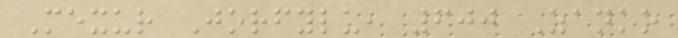Mexur Jorfylu, 600 Zanko
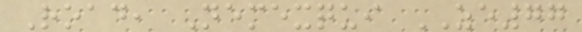Road, Nemexqui ZE77
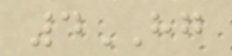4HG
